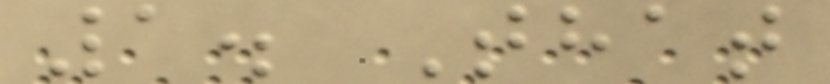1. That
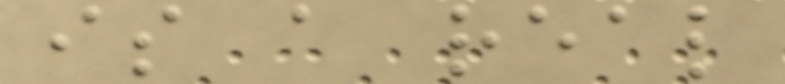is a real
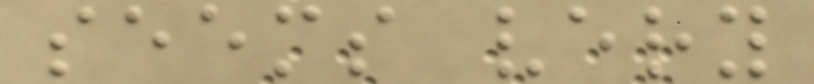seems very
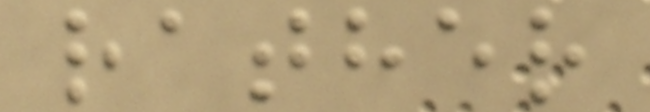rather
